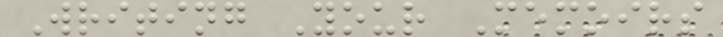Writing Your Memoirs
